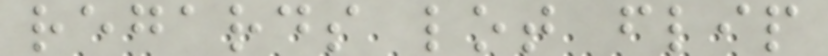regards lot flip
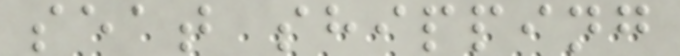seat shipping
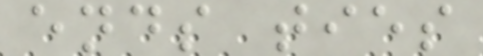ends ties
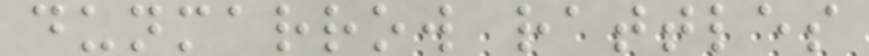dunmarrow rattles
